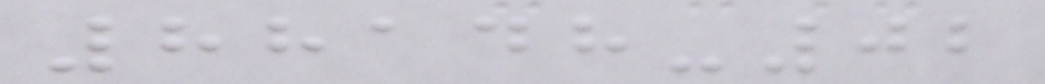88148-02
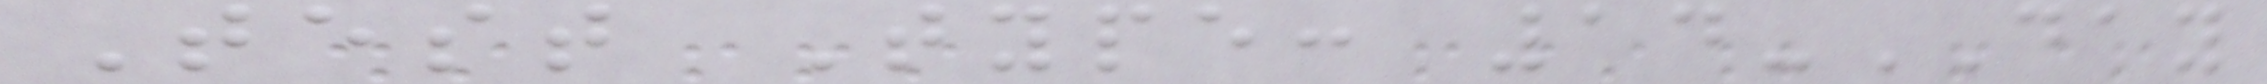Test Type: 14-DAY
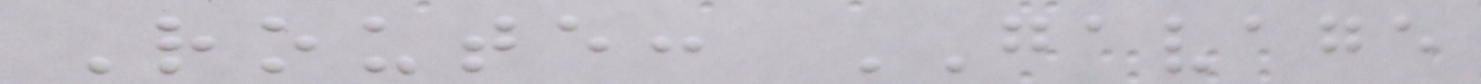Route: GAVAGE
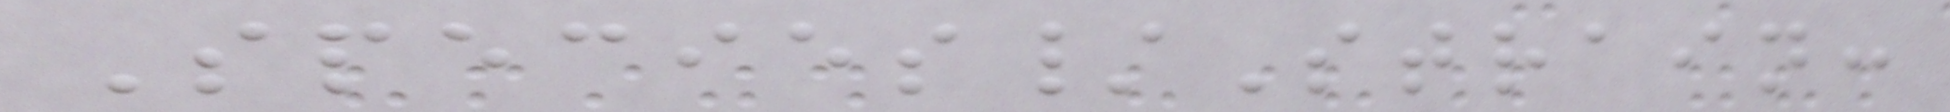Species/Strain:
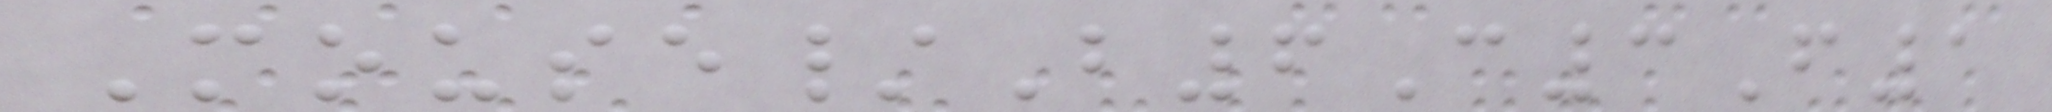Mouse/B6C3F1
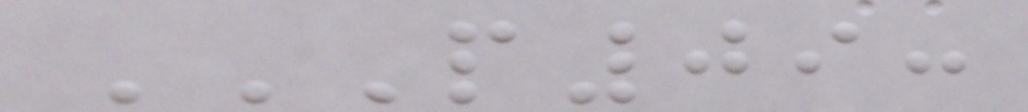P09:
